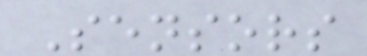Sensors
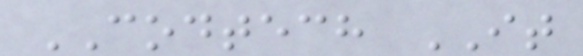CODTECH IT
